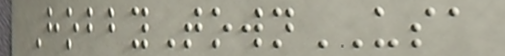HobbyTownUSA
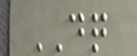DQ
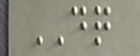DQ
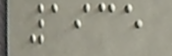1935
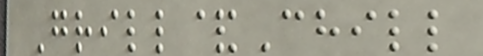Grill&Chill
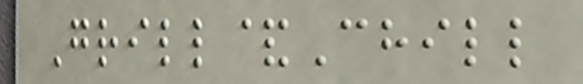Grill&Chill
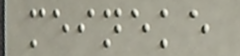meineke
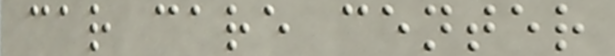car care center
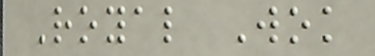Royal Wok
